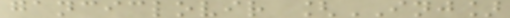ganciclovir [INJ]
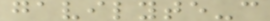gavilyte-c
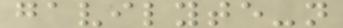gavilyte-n
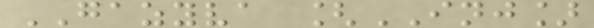GAZYVA [INJ]
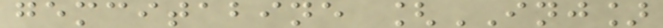gemcitabine [INJ]
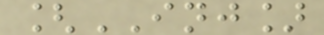[INJ]
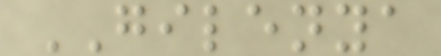GILENYA
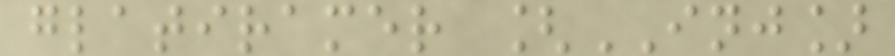glatiramer [INJ]
